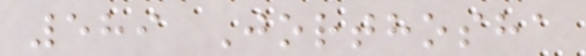589 Jorthosha
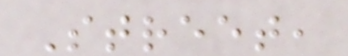Street,
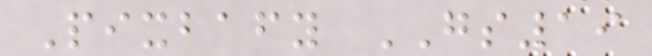Pixbafy GS19
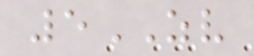5ZV
